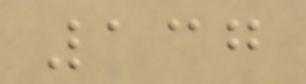137
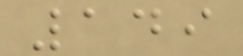149
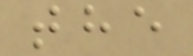the
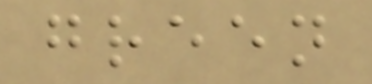green
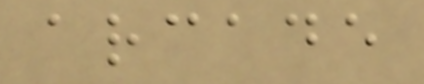arcade
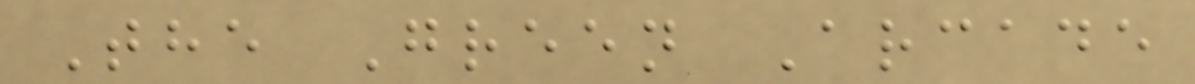The Green Arcade
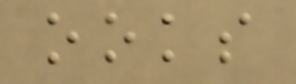ooks
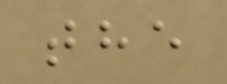the
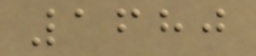1680
